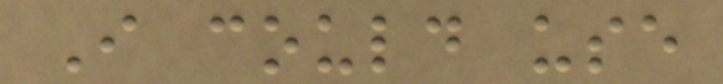I could use
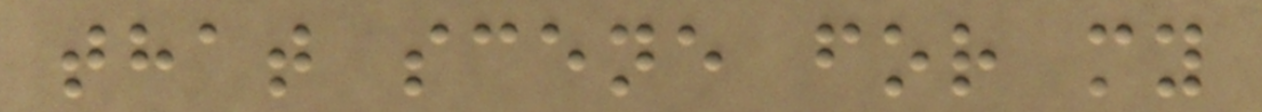that scene for my
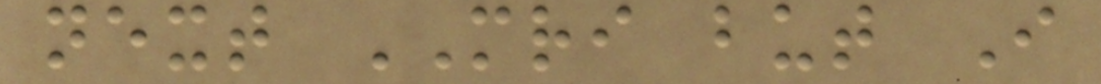next MRI but I
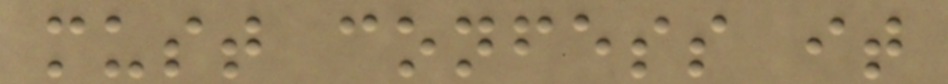must confess it
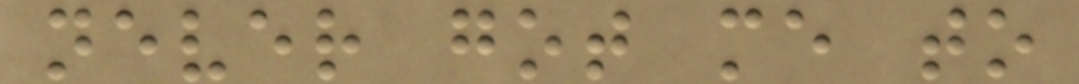never got me to
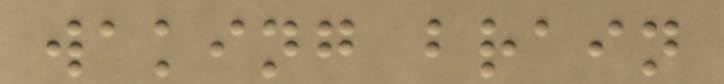waking brain
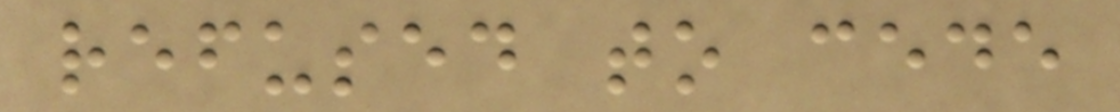refused to cede
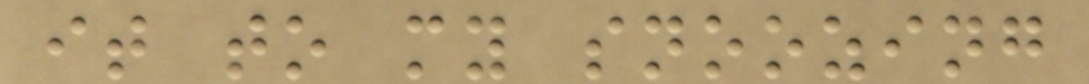it to my snoozing
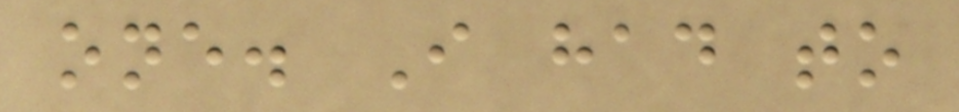one. I had to
